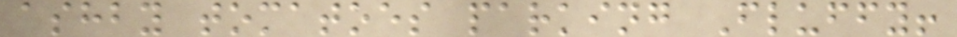ashby tomatoes parking Fluffy!
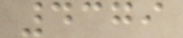4379
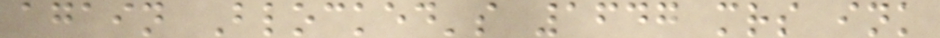again Blocked's 1647 mrs ink
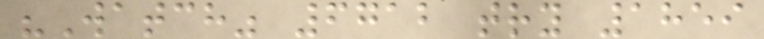"Watch" 6712 try 1859
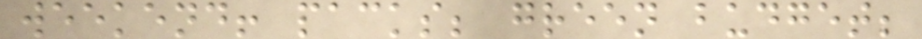weekend! packs; green budget;
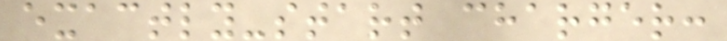exactly-start charger:
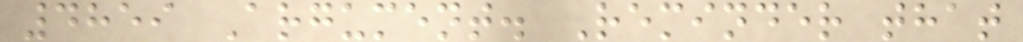4859 Argument. Reminder that
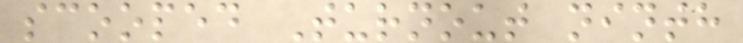scooped Turnout ninth
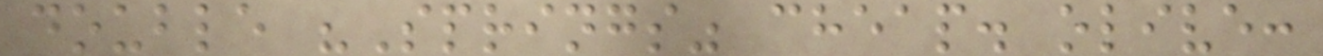double "Springs" cheap. olive:
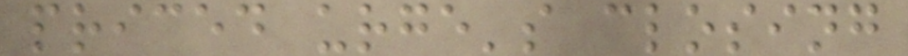priced urge's closing
